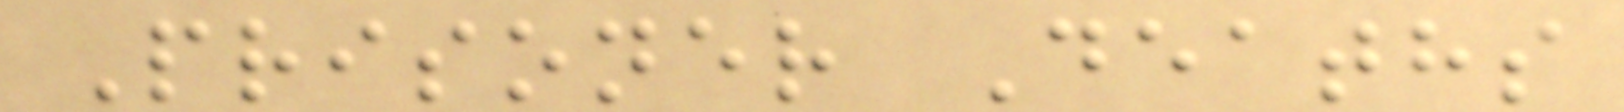Prisoner Deaths
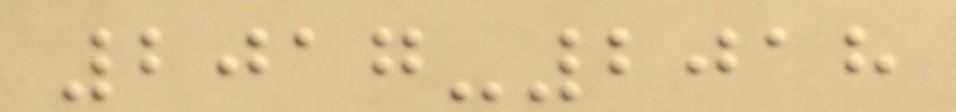2017-2018
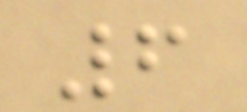6
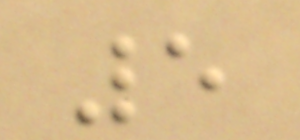5
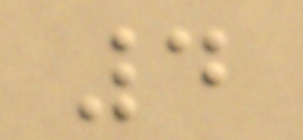4
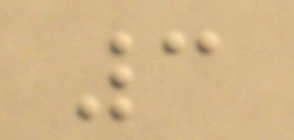3
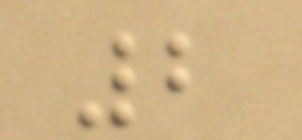2
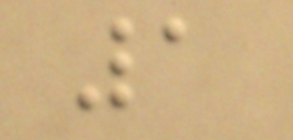1
